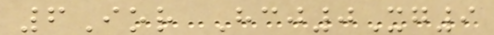6Ior Hcj0Xg9
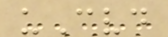uCvd
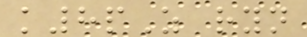k8pZ ryn
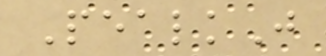PealkJ
